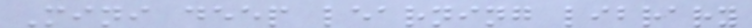Mini deep learning library
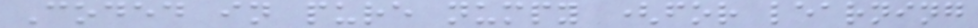Coded in pure numpy (for learning
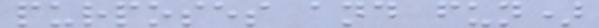purposes and fun)
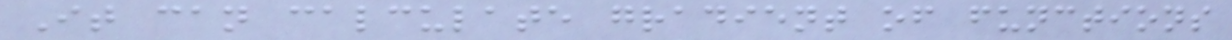It can calculate gradient of functions
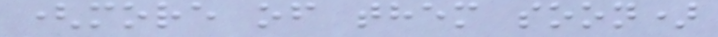(more of them soon)
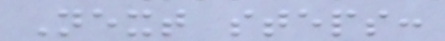Next steps:
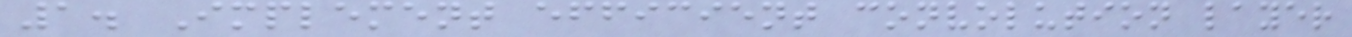1. Implement efficient convolution layer
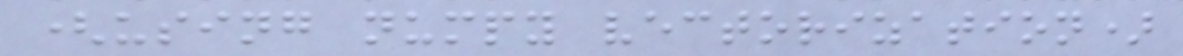(using numpy vectorization)
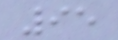95
